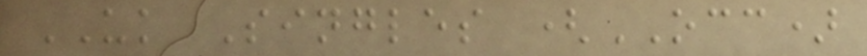UK Singles (OCC)
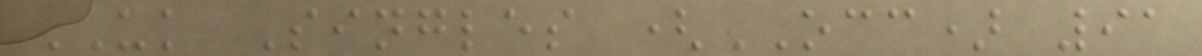UK Singles (OCC) 91
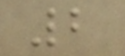2
